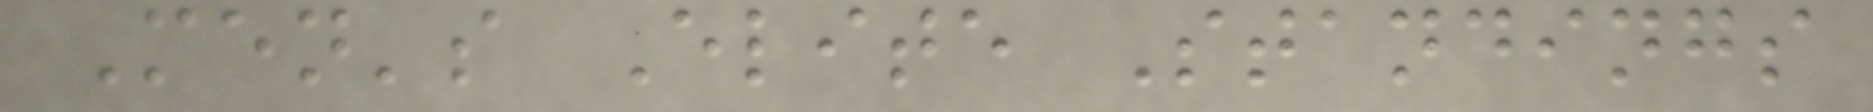Men's Elite Standings
